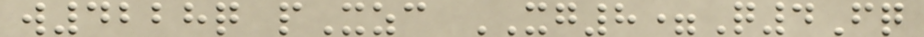w4228q pXzc XG8=Q4Fq
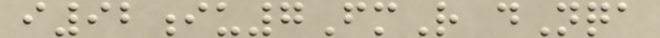i92iu7FmR dNqa
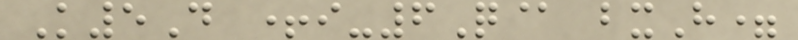K5D +i-6Q@ bxH=
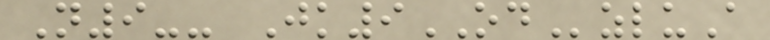N9-- Jk9ODzluA
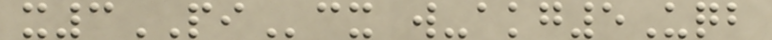x3PIcx w-akg5Uqb
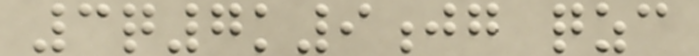3q7k9jg qzc
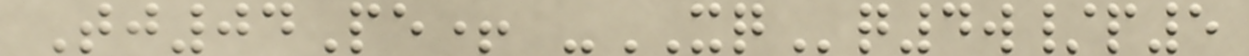Tj04Pe+ -XQq4w/p5
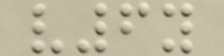v6y
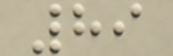89
